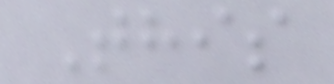This
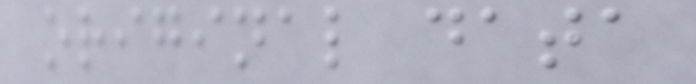original data
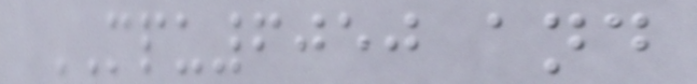MPU6050 and
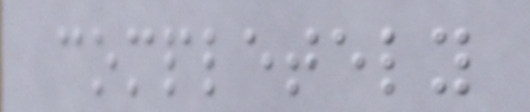completely
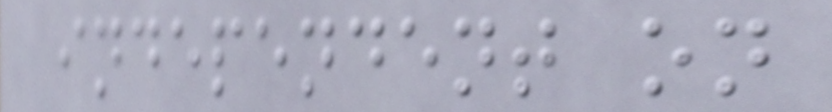independent on
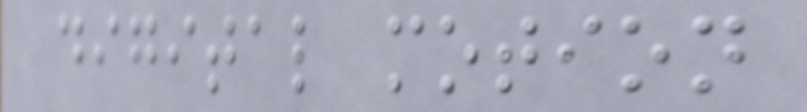digital motion
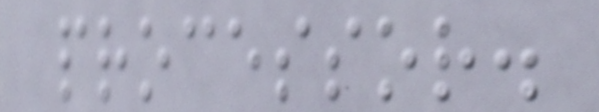processor.
